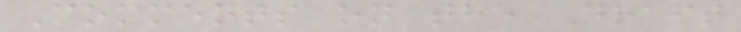Comments on the Draft
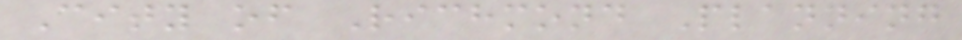City of Richmond Planning
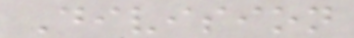Division
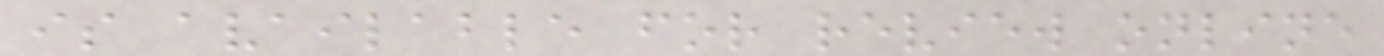is available for review online
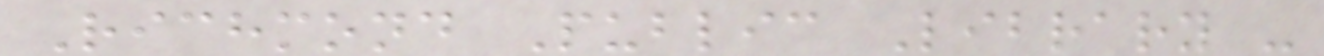Richmond Public Library -
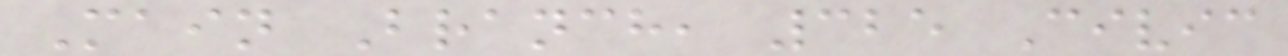Main Branch, 325 Civic
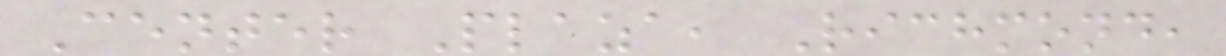Center Plaza, Richmond,
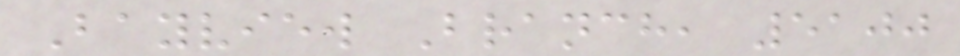Bayview Branch, 5100
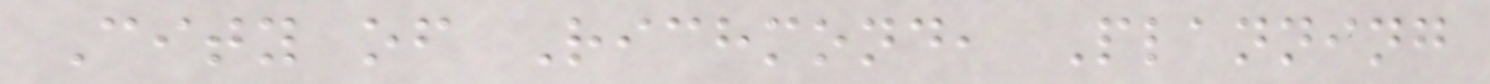City of Richmond, Planning
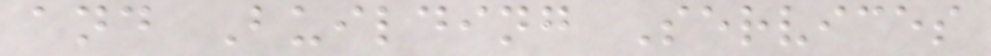and Building Services
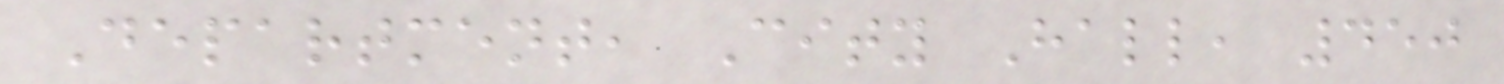Department, City Hall, 450
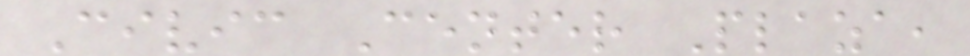Civic Center Plaza,
